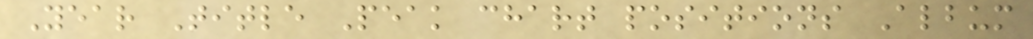Year Title Peak chart positions Album
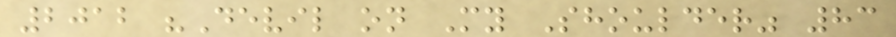2012 "Devil on My Shoulder" 83
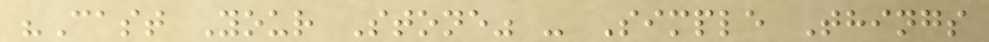"Cast Your Stone" - Simple Things
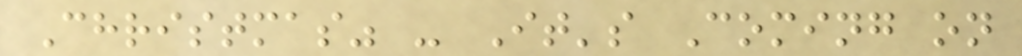Christmas" - It's Coming on
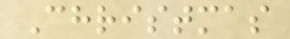Christmas
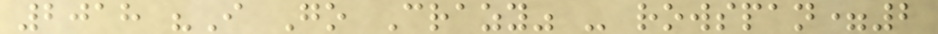2018 "I Go Crazy" - rowspan=2
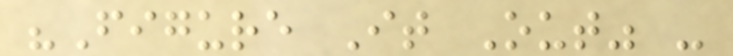"Figure It Out" -
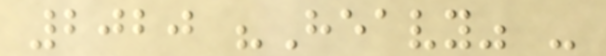2020 "Heavy" -
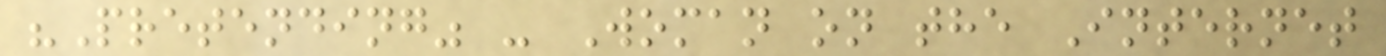"Pretending" - Woman on the Internet
